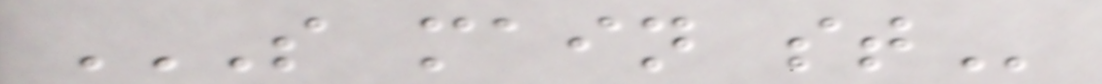S MAIN ST
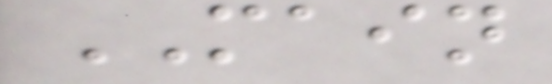MAIN
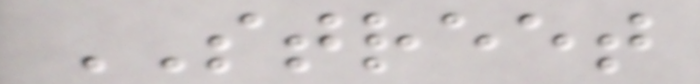STREET
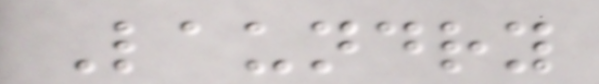Laundry
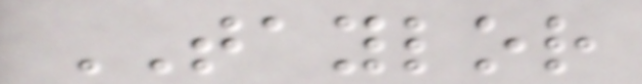TAYLOR
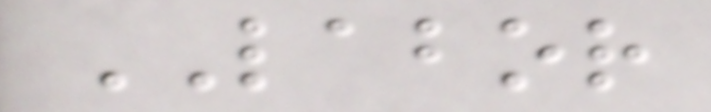LABOR
